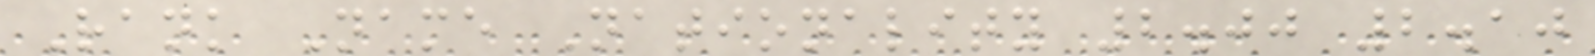Rank Name Nationality 2.00 2.10
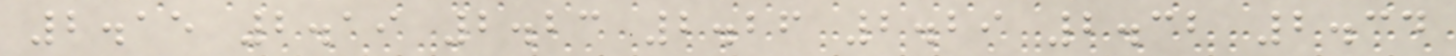2.15 2.19 2.23 2.26 2.29 2.32 2.34
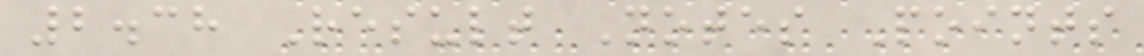2.38 Result Notes Points
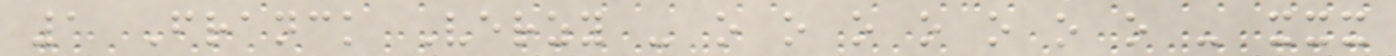1 Franck Verzy - o o o o o o o - xxx
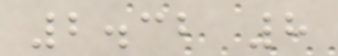2.32 8
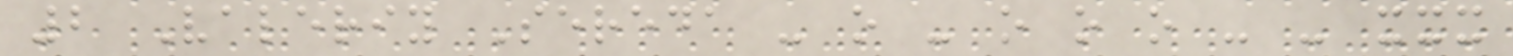2 Valeriy Sereda - o - o o o - - xxx
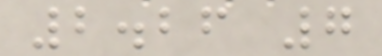2.26 7
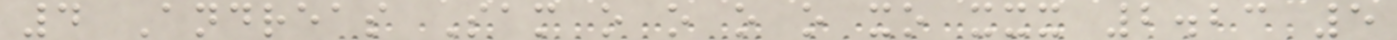4 Andreas Sam o o o o xo xxx 2.23 5
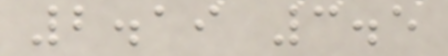2.19 3.5
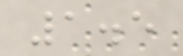1.5
